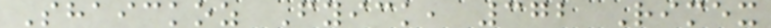Shaickoz Fyick, 372 Rimex
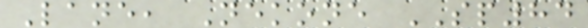Lane, Nekone SP84
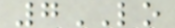7LO
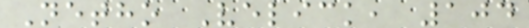Netho Velick, 104
